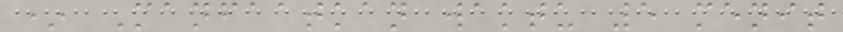* Manfaatkan waktu 5 menit
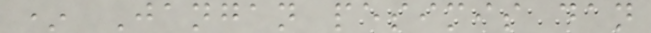* Jangan pesimis dan
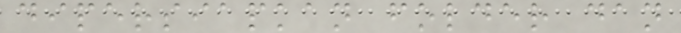dipersiapkan folder dan
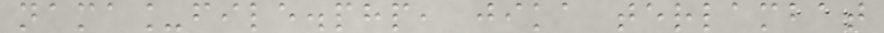nama_file.php, jika terlambat
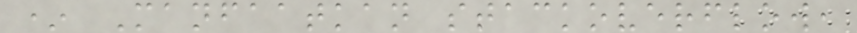* Manfaatkan stackoverflow,
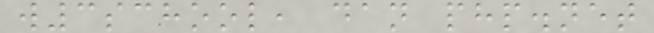w3school, dan php.net
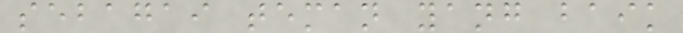sebagai teman yang baik
